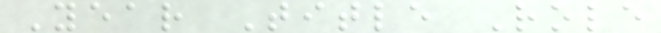Year Title Role
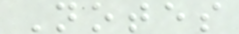Notes
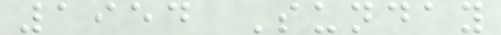1954 Sunday
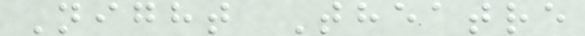Night Theatre
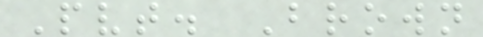Pvt. Brown
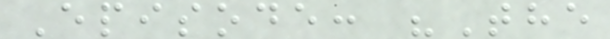Episode: "The
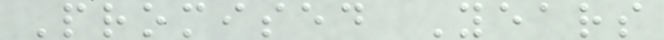Promised Years
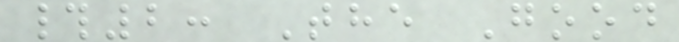#2: The Good
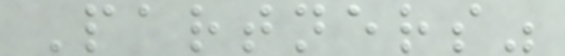Partners"
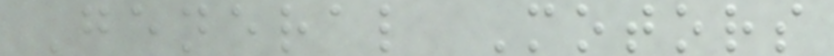General Motors
